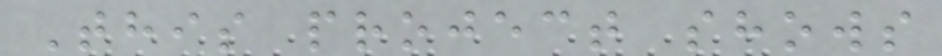This project shows
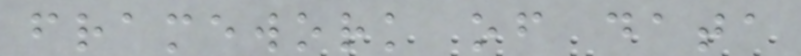framework of data
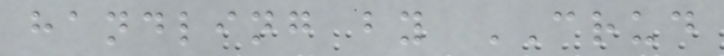handling by CRUD
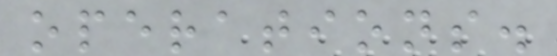operations.
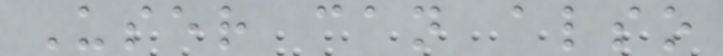User can also
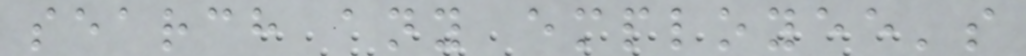search any employee's
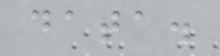data.
